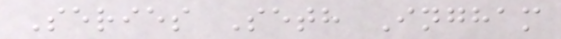Series Seth Ingham
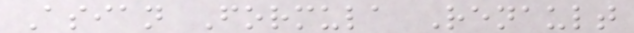Asian Formula Renault
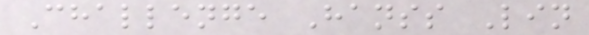Challenge Hanss Lin
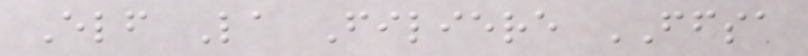Elf La Filiere FFSA
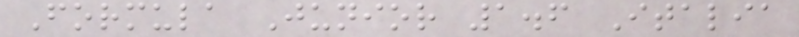Formula Junior 1.6 Italia
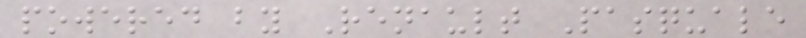powered by Renault Pasquale
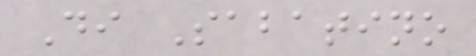Di Sabatino
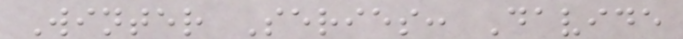Winter Series: Davide
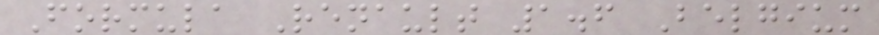Formula Renault 1.6 Belgium
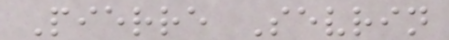Pierre Sevrin
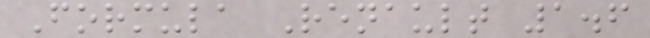Formula Renault 1.6
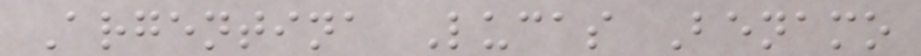Argentina Lucas Benamo
